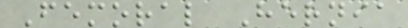Femoral Hernia
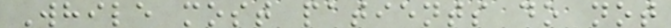While most patients do not
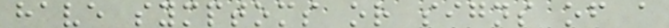have symptoms or signs of a
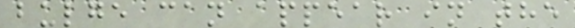bulge can appear in the
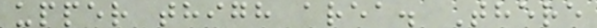upper thigh area. There
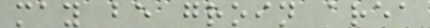may be groin area
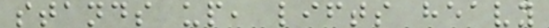stands up, lifts heavy
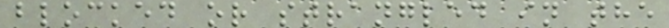blocked or strangled in the
